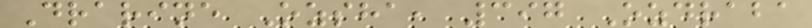Drarine Ozsha, 397 Ozdraba
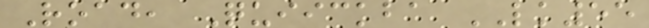Road, Quiickba LK55
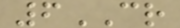6CR
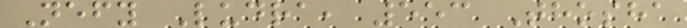Nefy Ludra, 553 Thosha
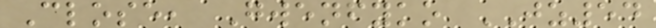Close, Gwenfyko JZ54
